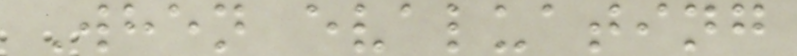When evaluating
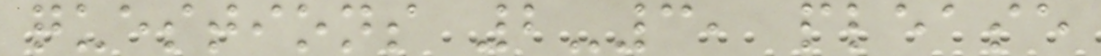questions 2-3, please
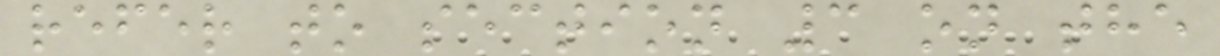refer to section 3 on the
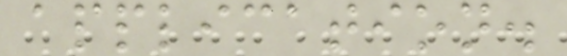application.
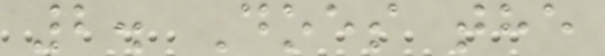2. Does the
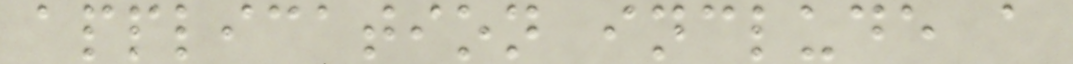application include a
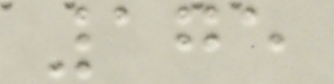175
